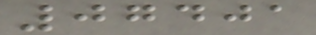07401
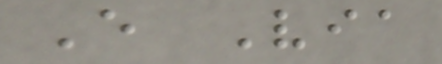E Via
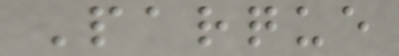Parque
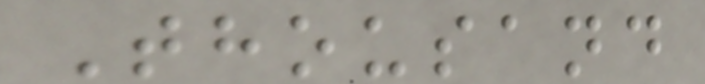Thousand
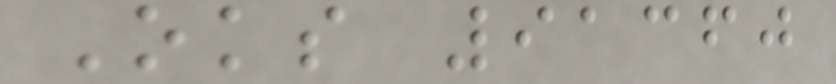Oks 91360
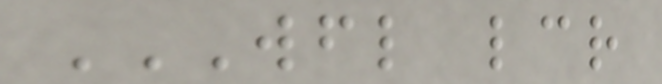WFL LCR
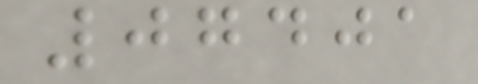07401
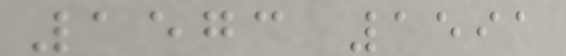1573 1591
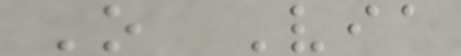O Via
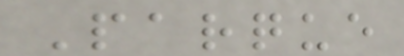Parque
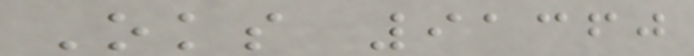Oks 91360
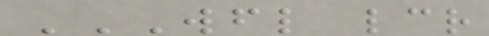WFL LCR
